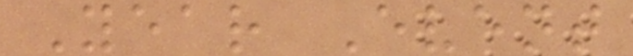Year Event
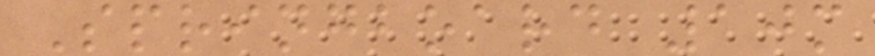Springboard 10m
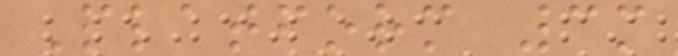Platform 3m
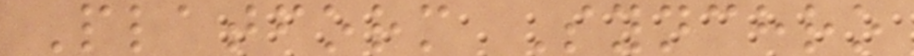Platform Synchro
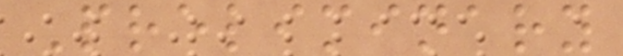Preliminary
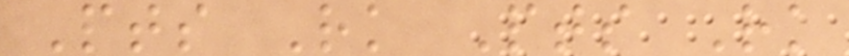Pts Rk Pts Rk
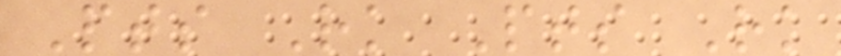Pts Rk Pts Rk
